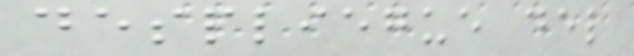despliegue del
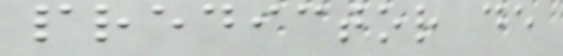predictor de
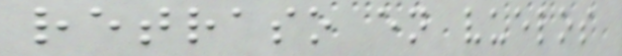retraso en vuelos
